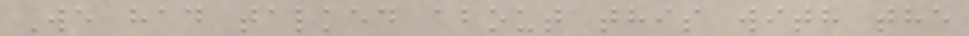We had talked about this with the
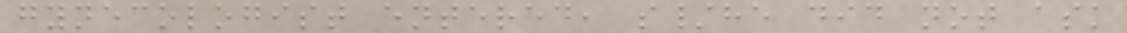gynecologist entered, s/he did not ask
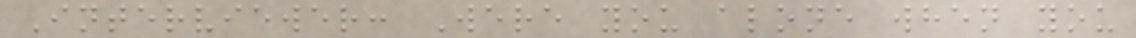Interviewer: Were you alone when you
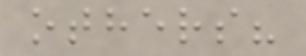others?
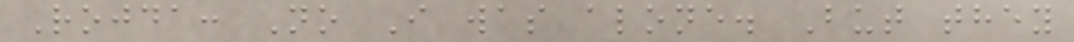Rojda: No I was alone. But they
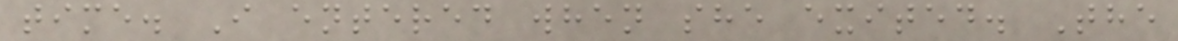time. I entered when she exited. The
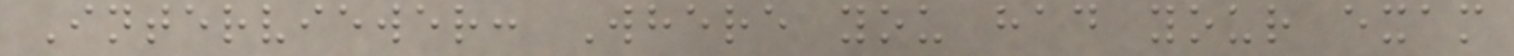Interviewer: Where you had your exam
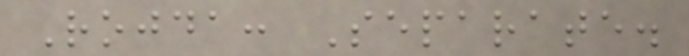Rojda: Separate.
